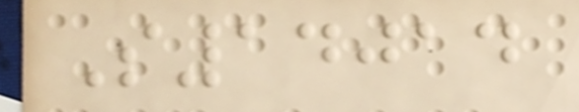S14014
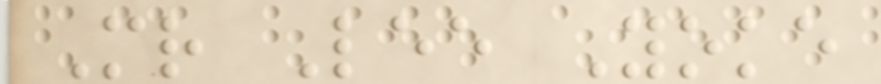Mr Lee Yoke
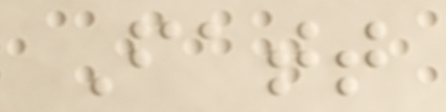Fatt
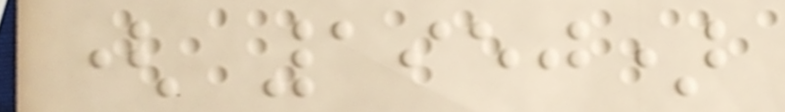( 1950)
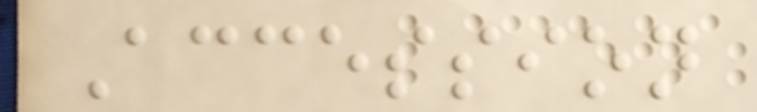Accession
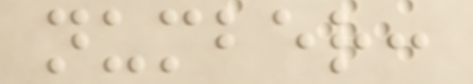number:
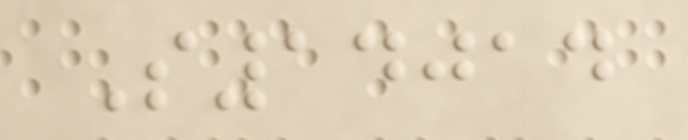S14014
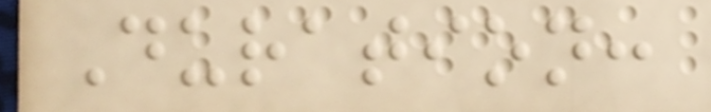Duration:
